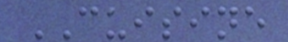CUISINE
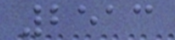2513
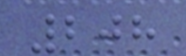208
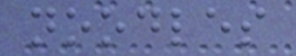noodles
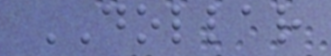DOLLAR
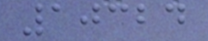10324
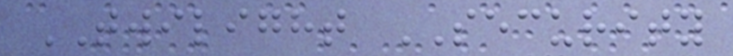TWILIGHT SECURITY
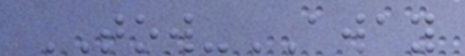TOW-AWAY
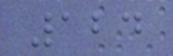124
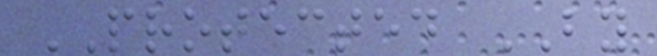PROTECTED BY
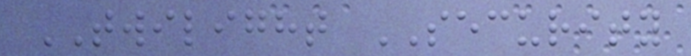TWILIGHT SECURITY
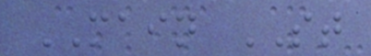MAIN ST
